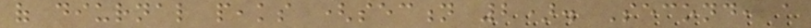of diurnal peaks (section 2). Second, a
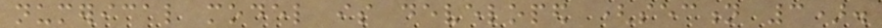numerical model is developed (section 3).
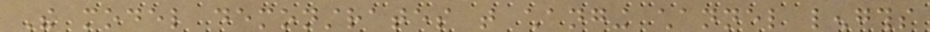The model demonstrates that changing channel lengths
